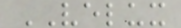VELUX
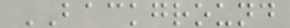BACKGROUND
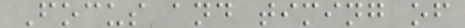Focus and timing of
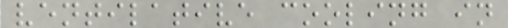ventilative cooling in
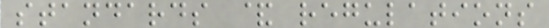standards & regulations
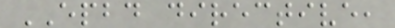EPBD directive,
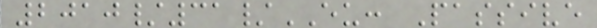2010/31/EU: Passive
